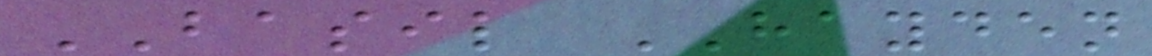BASIL HAYDEN
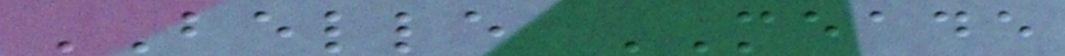BELLE MEADE
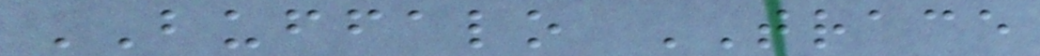BUFFALO TRACE
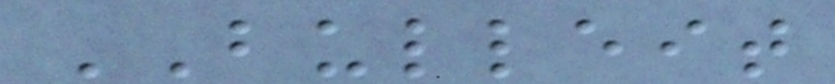BULLEIT
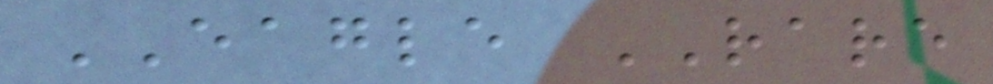EAGLE RARE
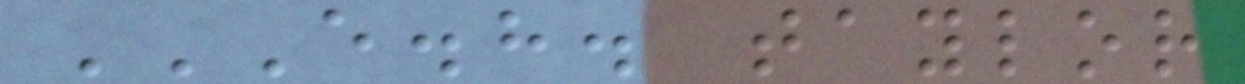E.H. TAYLOR
